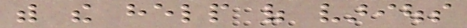with the help of various
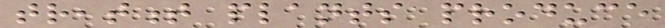treatment plants produce
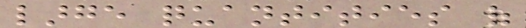large quantities of
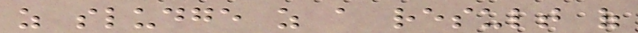as sludge as a result of
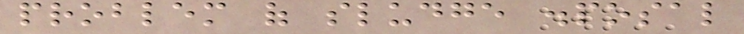problem of sludge disposal
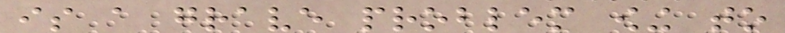is a grave problem owing to
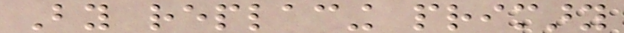By replacing primary
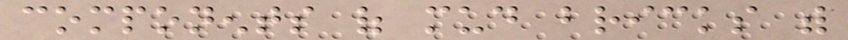components of mud bricks with
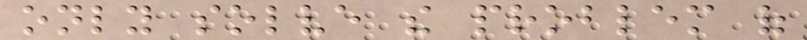only solve the problem of
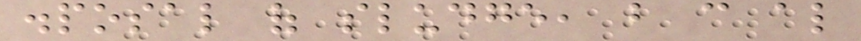disposal of sludge, but can also
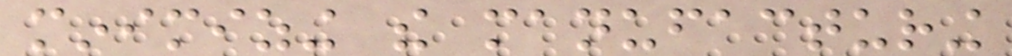minimizing the manufacturing
